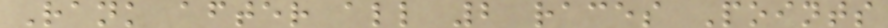Rank after all 2 races Points
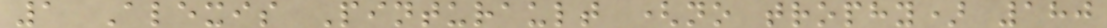1 Alexis Pinturault (no trophy) 180
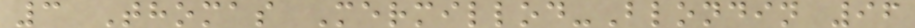3 Thomas Mermillod-Blondin 96
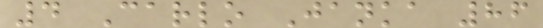4 Carlo Janka 86
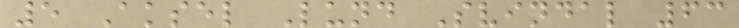5 Aksel Lund Svindal 63
